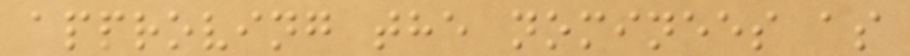approving the nominees as
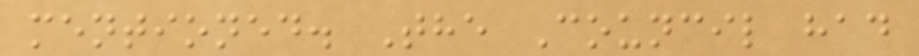mentioned. The Council had
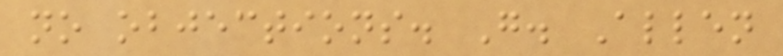no objections. G. Allen
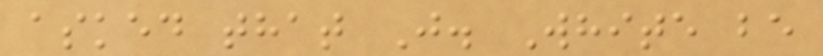asked that J. White be
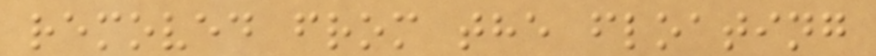removed from the floating
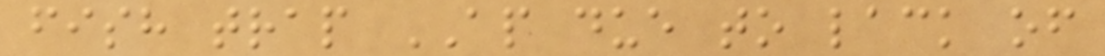fish trap AP due to lack of
